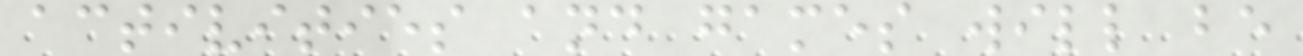activities and games will be
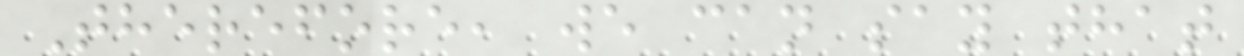Therefore, we can say that
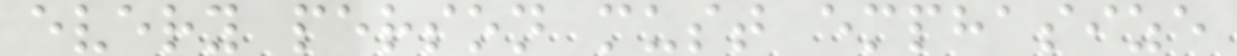every person must emphasize
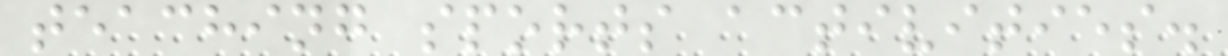teaching sports activities.
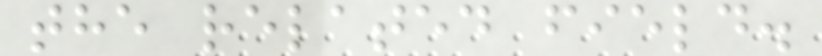the related field.
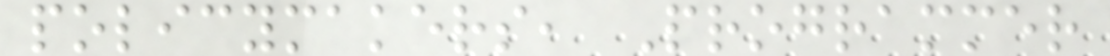policymakers, Programmer
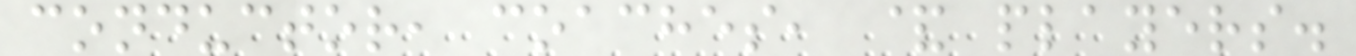conductor, coaches, & players.
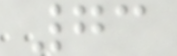73
